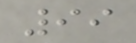99
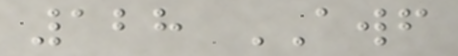128 AWF
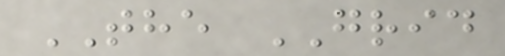THE GRID
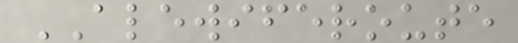ALEWIFEROUTE
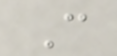C
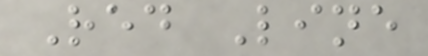Red Line
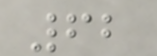62
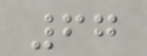67
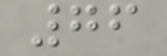76
